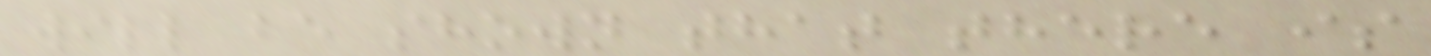will be shown that there is
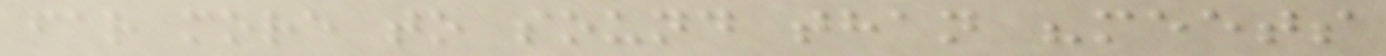far more to sound than "meets
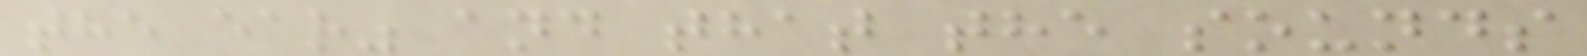the ear" and that the sounds
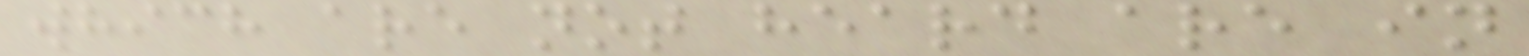which are not heard are in
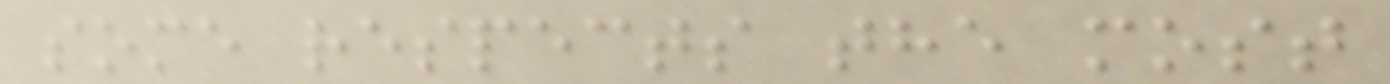some respects the most
